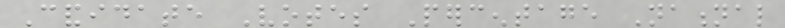Candidate Votes Percentage National
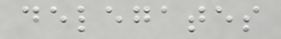delegates
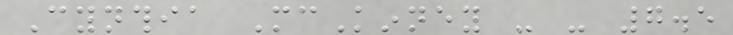Cynthia McKinney - - 7.5
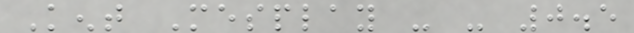Kent Mesplay - - 0.5
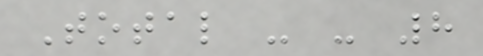Total - - 8
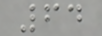64
